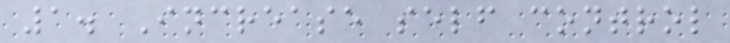1. Increase self control
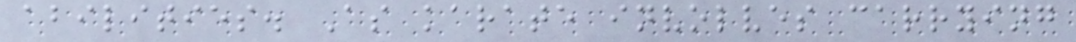abilities. As karate involves carrying
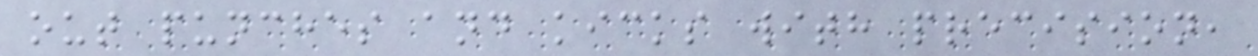out punches and kicks with precision,
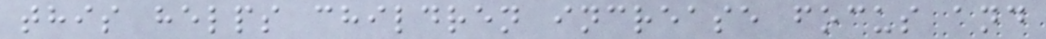this helps children increase focus and
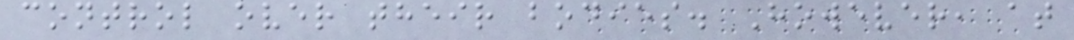control over their bodies. However, at
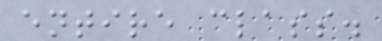entire class.
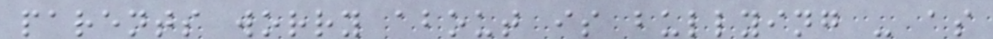parents worry about is bullying - as
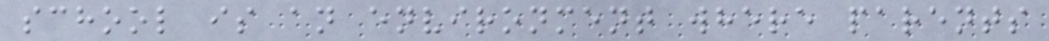school is an environment where parents
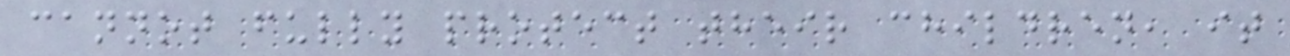cannot fully protect their children, it
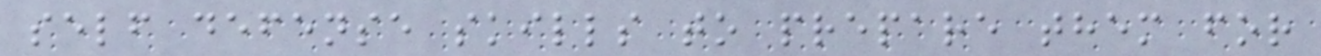self defense skills to prepare them for
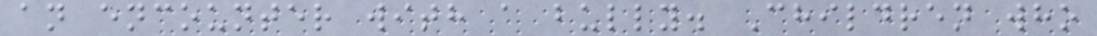an encounter with a bully. Children who
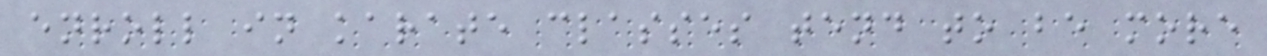enroll in karate classes tend to be more
